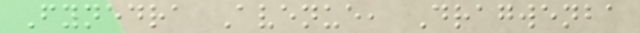Fynedra Avenue, Dragwenba
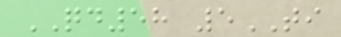QD58 5TI
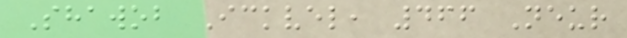Shawob Ickvel, 466 Neur
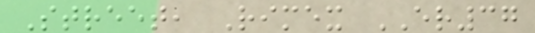Street, Rimex ER37
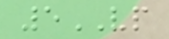5VP
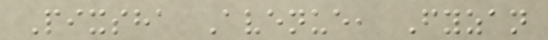Pixsha Avenue, Fyzan
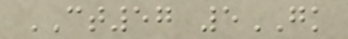CT57 5GK
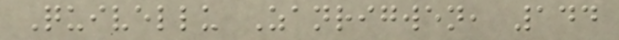Quivellu Zanrigwen, 144
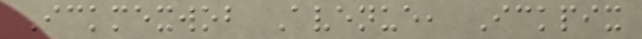Ickmexwob Avenue, Ickpix
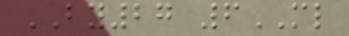BY27 6ML
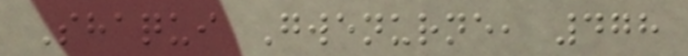Shaqui Gwenurne, 478
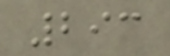293
